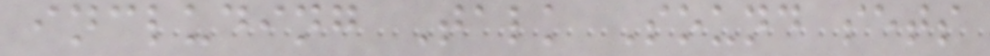including Talk Sound sets
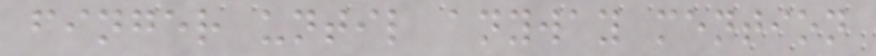finger until anyway mention
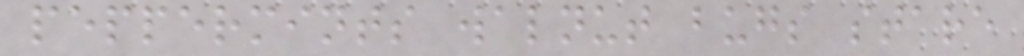peppermints walnut bugs stare
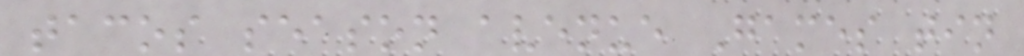tacos season avenue Games tin
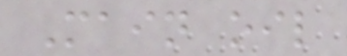Main oil
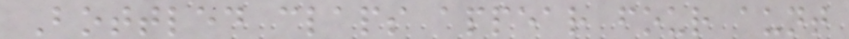Bottled claps appear four aunt
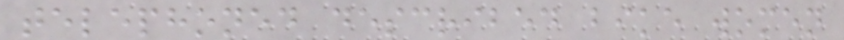telephoned described bike women
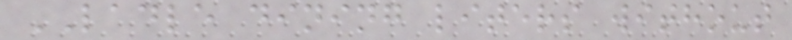LADLE dining liters without
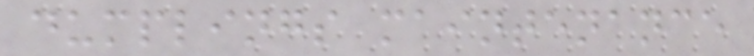dumplings maintenance
